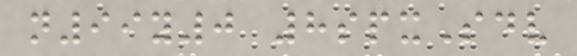n99y0 8spxSdv
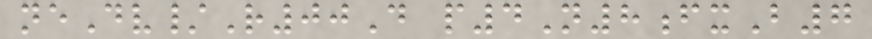neDv/R00D p4N8fxB7
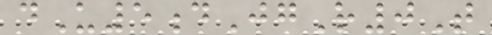dU5dJgR0T
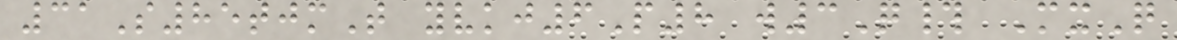31S85tjmT yvkj6P8 w3Q# MxQ
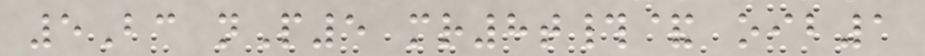5Bc nP5 mr8t#& oib1
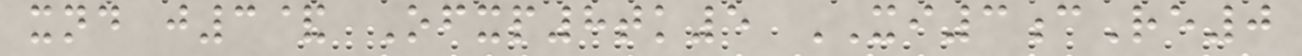xnd j3& Ofxp8tk5 XI3cRe0
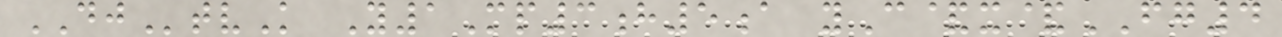DJtvK Y1Mp3h5a yC&x&FG4
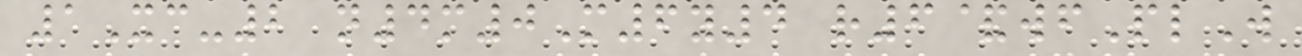1Xc-2 n4m0M6y4 r6&wfPlW
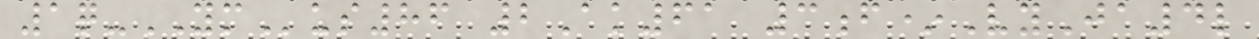1q-YMus86 2Ak61 3f*VyJa4l
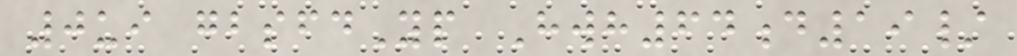0ui gbsfdYp Hwh64d19/
